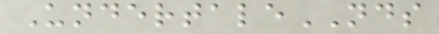UndertaleNDS
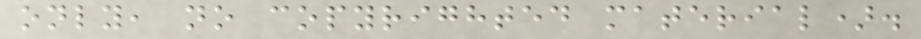only, no copyrighted material).
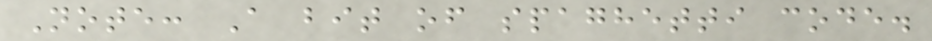Note: A bit of spaghetti code.
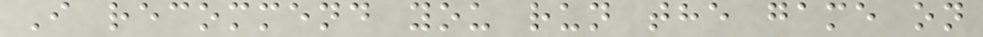I recommend you run the game on
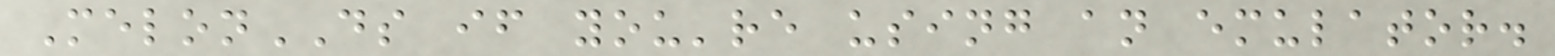MelonDS if you're using an emulator.
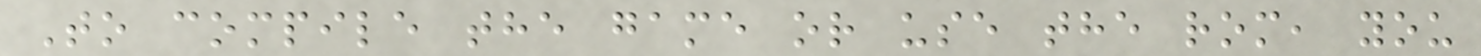To compile the game or use the rom, you
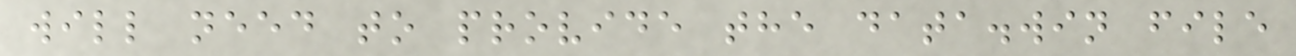will need to provide the data.win file
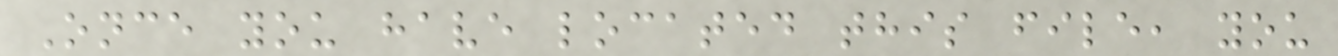Once you have located this file, you
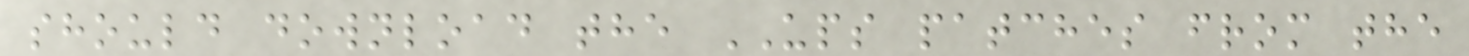should download the UPS patches from the
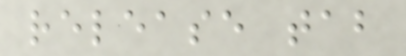release tab
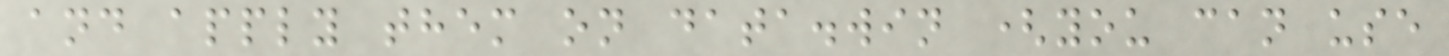and apply them on data.win (you can use
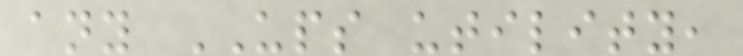any UPS utility,
